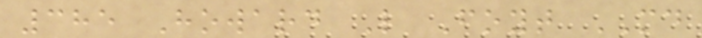385 Howard L Foyt MD
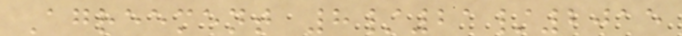Agreement 8/21/2015
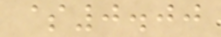$0.00
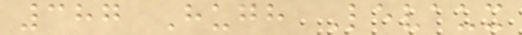387 Hugh Levaux
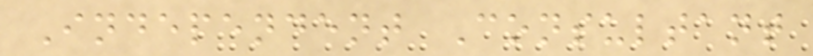Independent Consultant
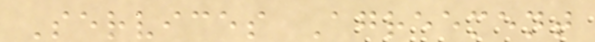Services Agreement
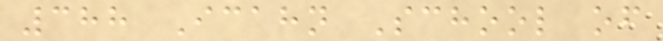388 Icahn School of
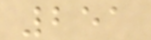251
